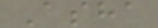Asha
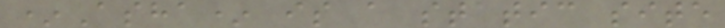*Asha* is a static site
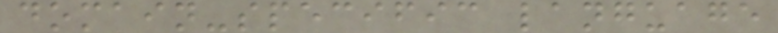domain-specific language
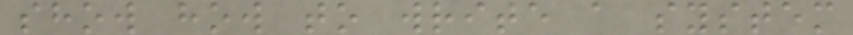show how to write a system
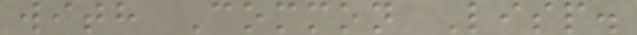with Common Lisp.
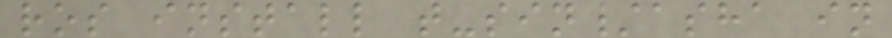ros install t-sin/asha in
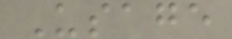Usage
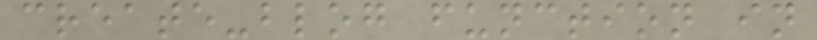create-blog function in
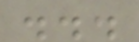...
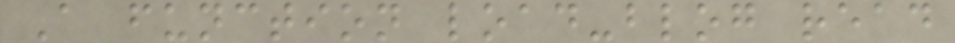A function load-blog read
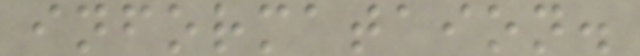informataion.
